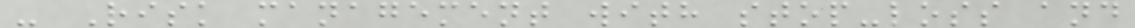- Risk management with stop-loss and
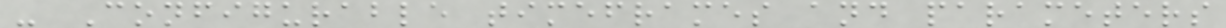- Configurable timeframes and parameters
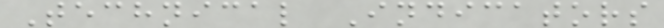Technical Indicators
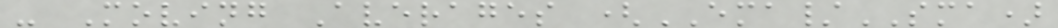- Moving Averages (EMA/SMA)
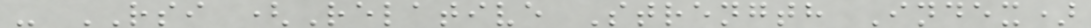- RSI (Relative Strength Index)
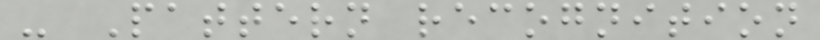- Pattern recognition
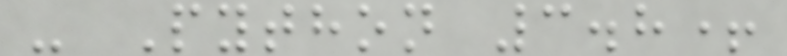- Python 3.8+
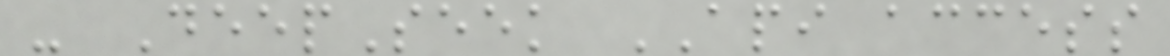- DeepSeek API access
